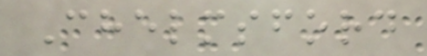Chelmsford
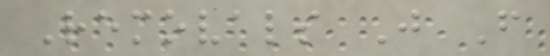Removals J F
